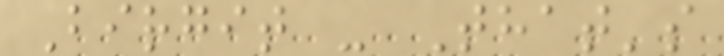Birgit - That's
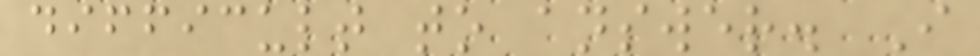difficult to answer. I
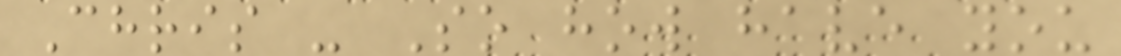Chris - So how have you
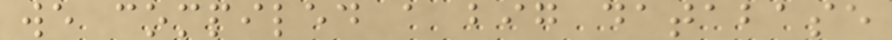we compiled a big database
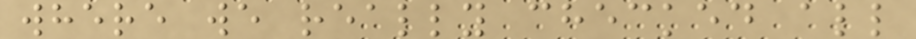where we really checked all
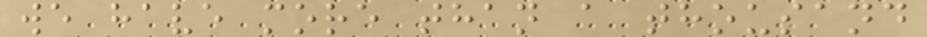we have more than a thousand
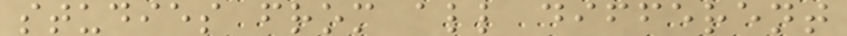studies from all different
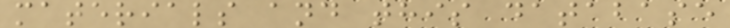materials and this database
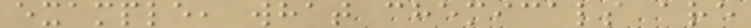example, what chemicals are
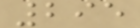295
